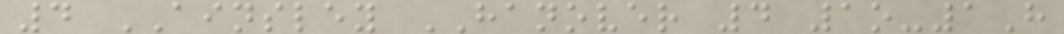4 AINSLEY HANOVER 4 1o-1H
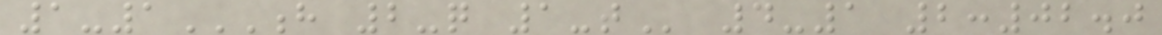1-1H 2-Q 1-T 4-1 2:02.0
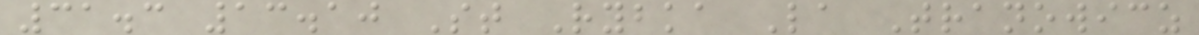31.3 13.10 St Rybka La Tranowicz
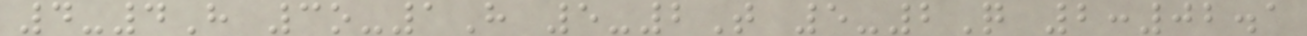4-4H 3o-1H 5-2T 5-2Q 2:02.1
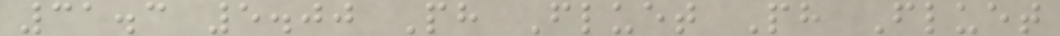31.3 5.00 Ph Fluet Ph Fluet
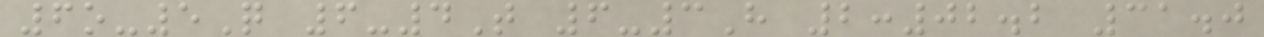6o-5Q 6-4T 6-3H 2:02.2 31.0
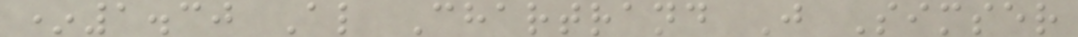*1.30 Al Chartrand J Simser
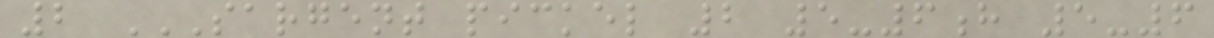2 SARGENT PICKEL 2 5-6H 5-6
